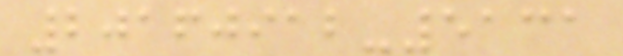20160912-5131
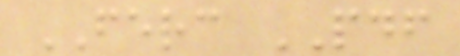FERC PDF
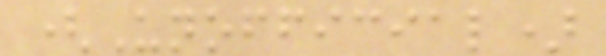(Unofficial)
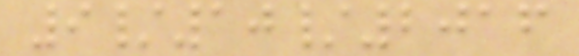9/10/2016
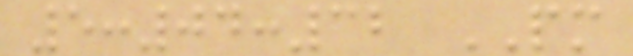5:04:32 PM
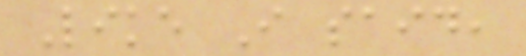Like I said,
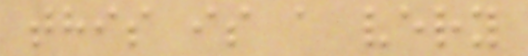this is a very
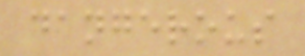dangerous
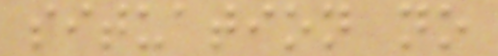situation no
